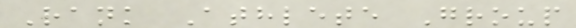Rank Athlete Group
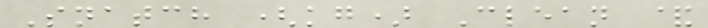Snatch (kg) Clean &
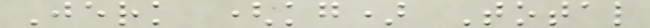Jerk (kg) Total
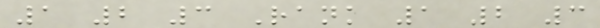1 2 3 Rank 1 2 3
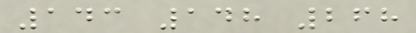143 148 268
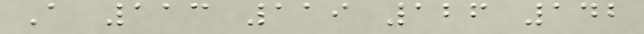A 113 119 126 142
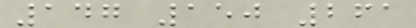147 150 261
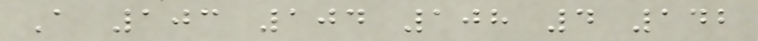A 103 104 108 4 142
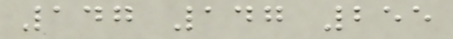147 147 255
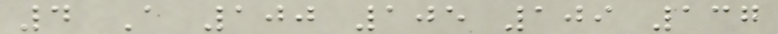4 A 100 105 109 137
